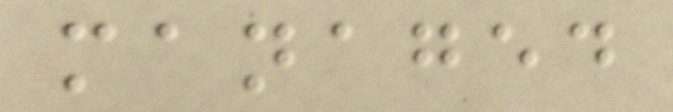managed
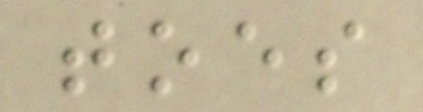toes
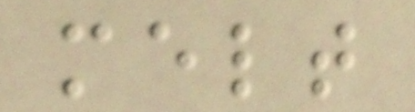melt
